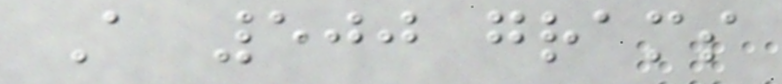A 500 grams
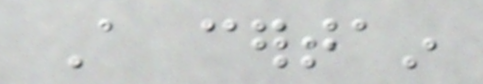A certain
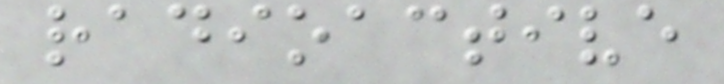radioactive
